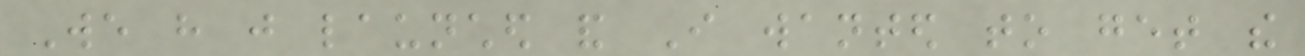We have just launched and I wanted to get the
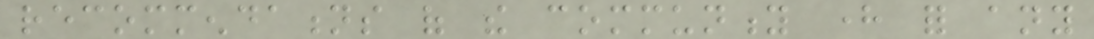recommendations of the community here for any
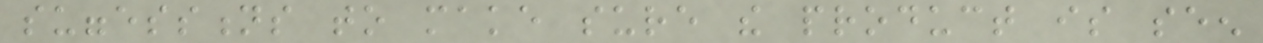suggesstions to make sure the product is seen
